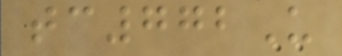tc772U
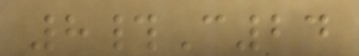8#C24
